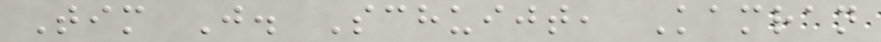Tim J. Schuijt, Kamran
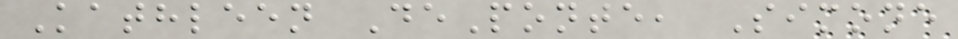Kathleen DePonte, Simone
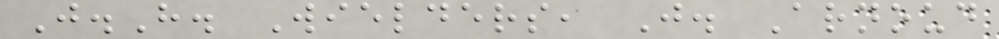J.H. Wielders, J. Arnoud
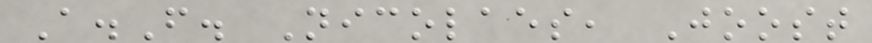A.F. Nicolaes, Joost
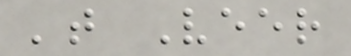't Veer
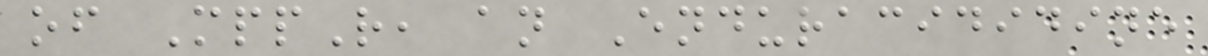of MppR, an Enduracididine
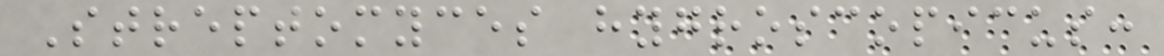Streptomyces hygroscopicus:
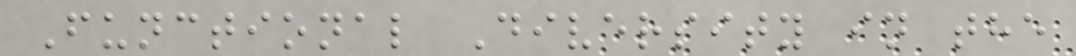Functional Diversity in the
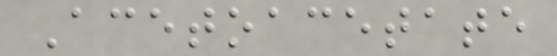Acetoacetate
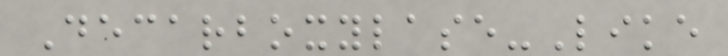Decarboxylase-Like
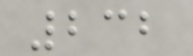232
